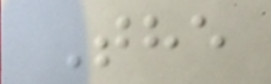The
